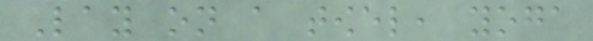Lay on a towel, yoga
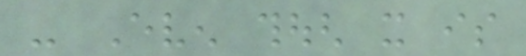- Even though it is
